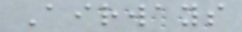Airways
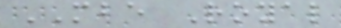MBE Royal
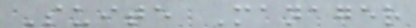Suite Manager
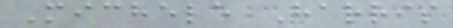Michele Harris
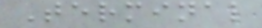Terminal
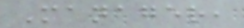Manager,
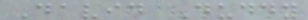David Duddy
